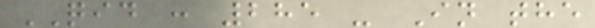QID : 285 - In the
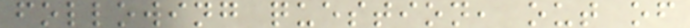following question, out of
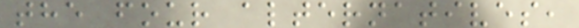the four alternatives,
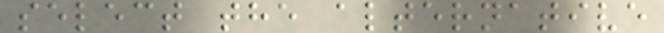select the alternative
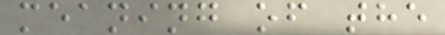meaning of the
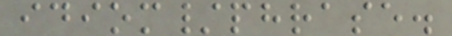idiom/phrase.
